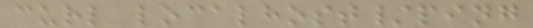curl localhost/ping
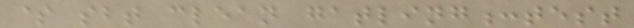$ sbt clean gatling:test
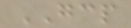GCP
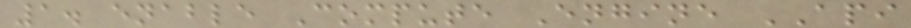1. enable Compute Engine API
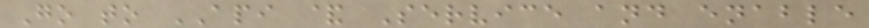Go to API & Service and enable
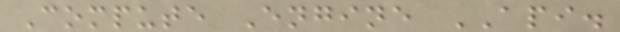Compute Engine API.
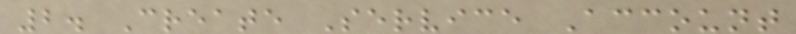2. Create Service Account
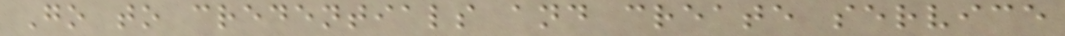Go to credentials and create service
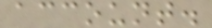account.
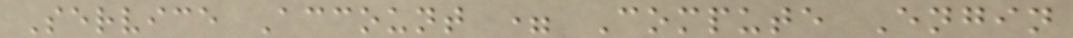Service Account = Compute Engin
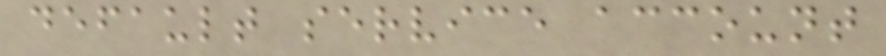default service account
